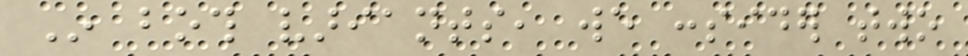In both variants, we consider two
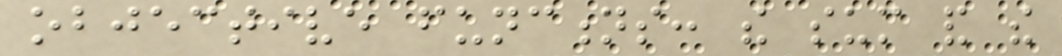objective functions: the sum and the
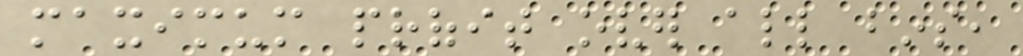maximum profit over all bins,
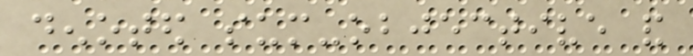denoted sum-objective and
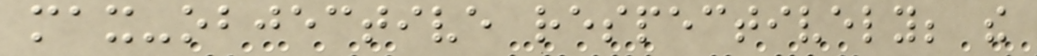max-objective respectively; the
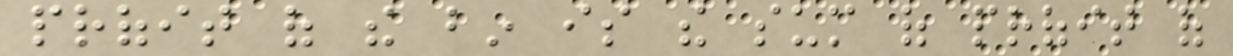profit of the bin is the sum of profit of
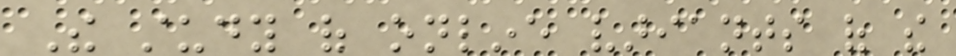The study of online variants of the
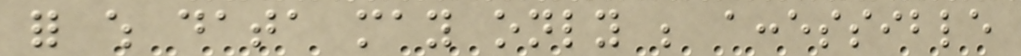for which data may only be accessible
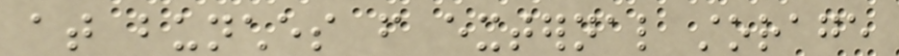at bunches from external storage
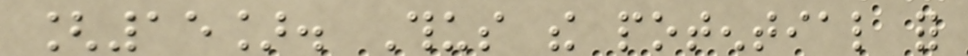[15]. Thus the potential for
